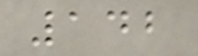142
